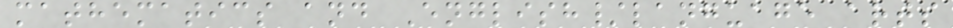mathematics and English/language arts
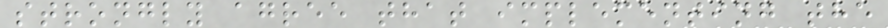strongly agree that implementing the
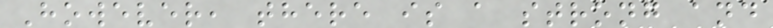However, there is a strong and
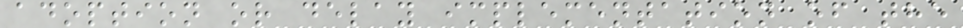adoption or delay implementation of the
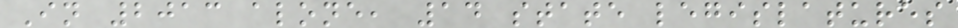In 2013 alone, 14 state legislatures
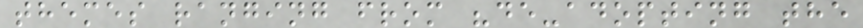themes ranging from "de-adopting the
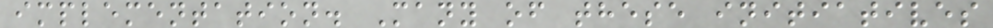implementation. Many of these initiatives
